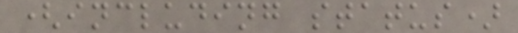(including status)
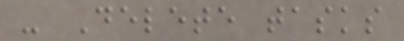- Delete tasks
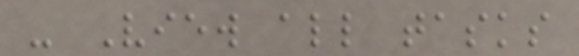- View all tasks
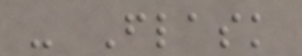- Flask
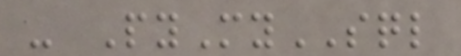- PyMySQL
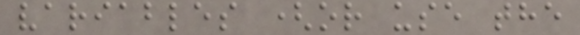variables (or use the
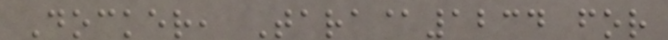Docker, Tara@1234 for
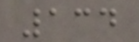134
